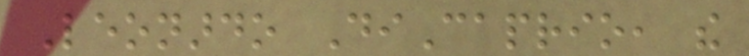Leonardo DiCaprio, the
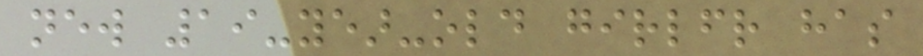new 19-year-old girlfriend has
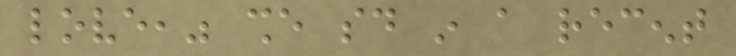love," she said in a recent
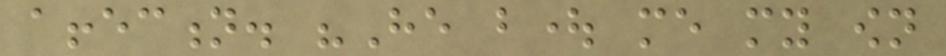affection. "He bought me my own
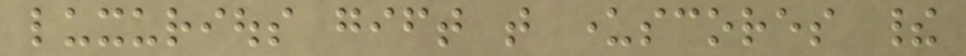luxurious gift that underscores their
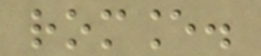romance.
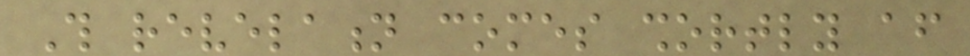This revelation comes shortly after
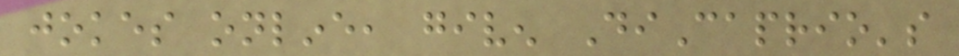jokes online, given DiCaprio's
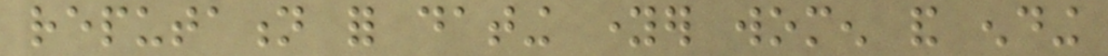reputation for dating younger women and ending
